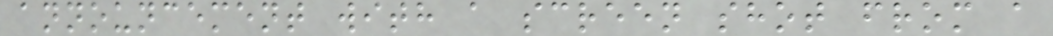announcement with a screen shot from a
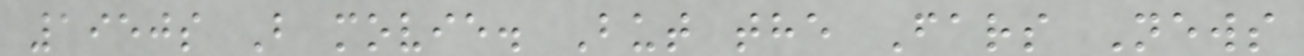1950s B movie. But the Fars News
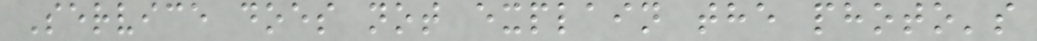Service does not explain the photo's
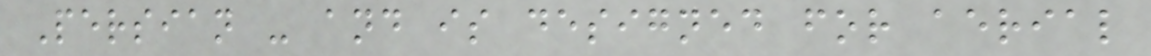Persian - and is designed for aerial
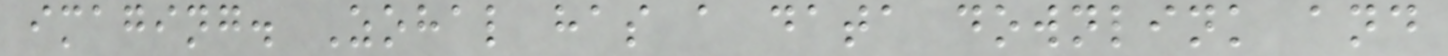imaging. Zohal has a data downlink and
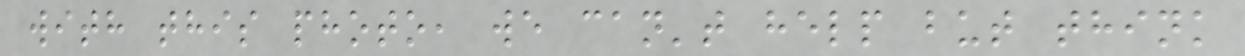with this photo, we can't help but think
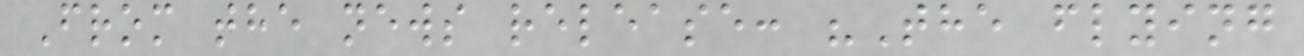From the news release: "The flying
